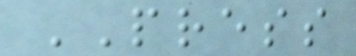PRESS
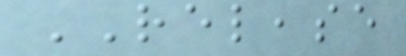RELEASE
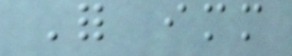For immediate
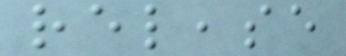release
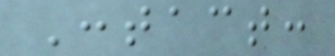Contact:
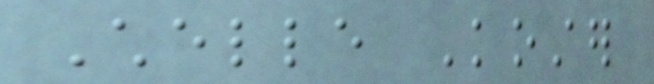Chelle Koster
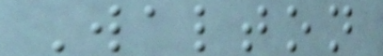Walton
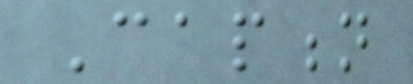Caption
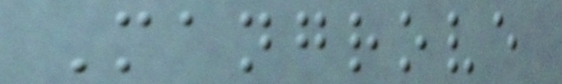Mangrove
